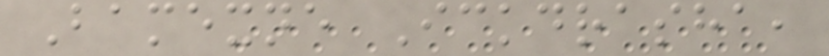Bamexne Ickdrasha,
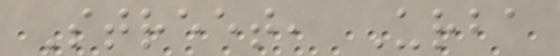Street, Urba
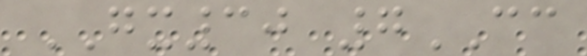GX30 7CC
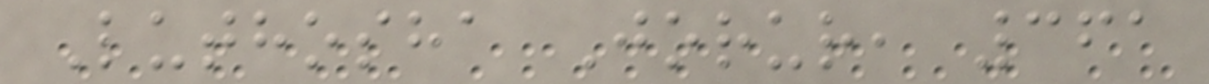Luthosha Jorur, 361
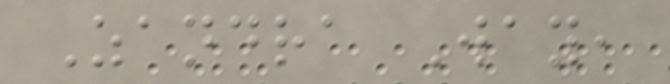Zandra Way,
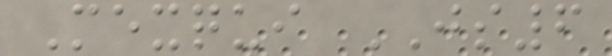Mexqui JS6
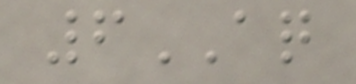6AQ
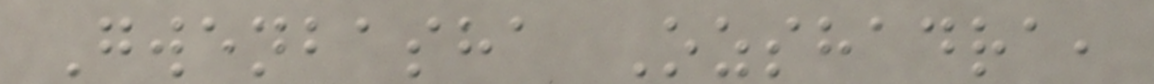Gwenbasha Ozshadra,
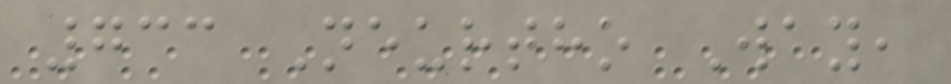733 Neurtho Way,
